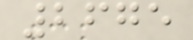2675
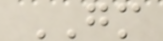GM
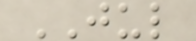JUL
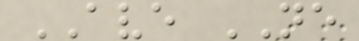AVE NE
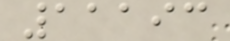11193
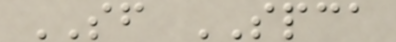SF SPCA
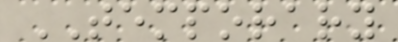TEMPORARY
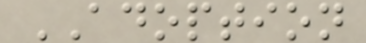ADOPTION
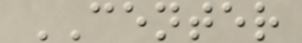CENTER
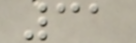31
